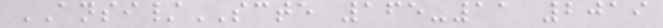ANSI/SCTE 165-11 2019
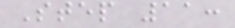Step 11:
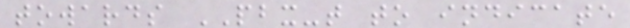towards PBX-t to indicate
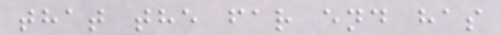that the far end has
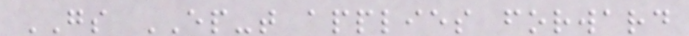GS EP-t applies forward
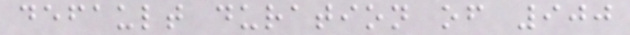default duration of 900
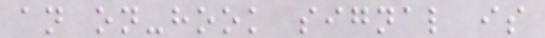an on-hook signal is
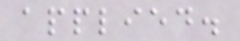applied.
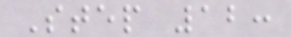Step 12:
